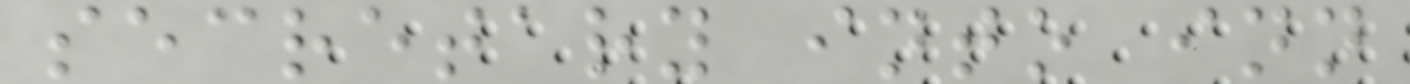secretary into inn
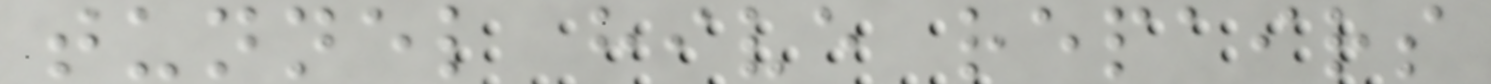tunnel hive repairs
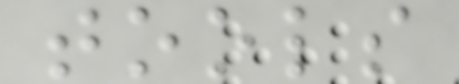tools
